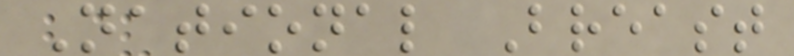National Breast
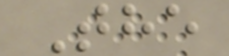The
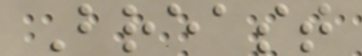Breast
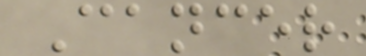Cancer
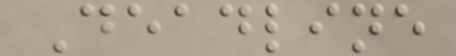Deadline
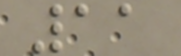11
